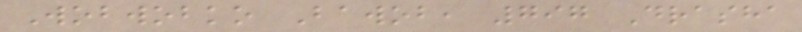Wobwobko Bawob, 797 Drasha
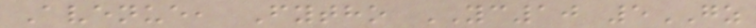Avenue, Fytho YC10 5GZ
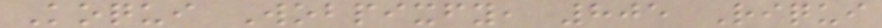Koqui Wobpixfy, 805 Riqui
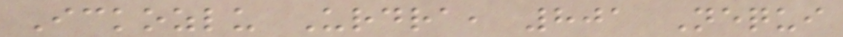Ickozlu Urdra, 801 Nequi
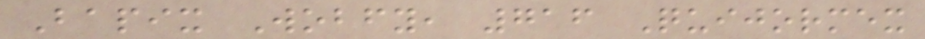Bapix Wobfy, 716 Quijormex
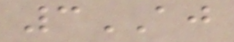3AJ
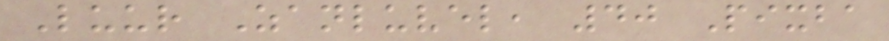Luur Zanluvel, 40 Pixba
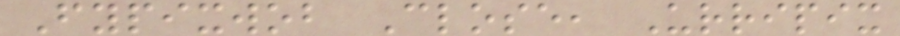Fypixwob Close, Urripix
